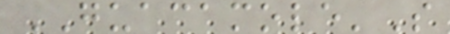GUACAMOLE'S
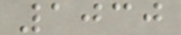1030
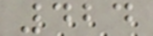424
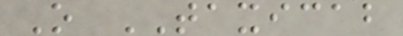O TAXICAB
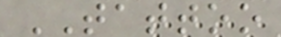TATTOO
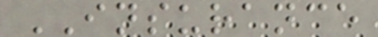INSURANCE
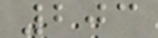203
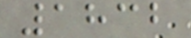1832
